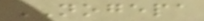NOGEPA
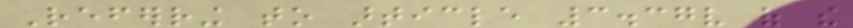Referring to article 3.37v of the
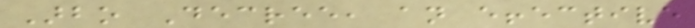Arbo Decree, an effective
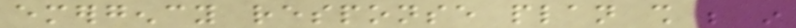emergency response plan shall be in
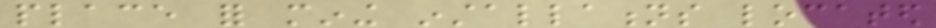place for mining installations located
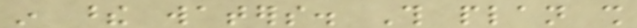in these waters. This plan shall
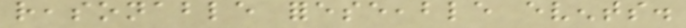reasonable foreseeable events.
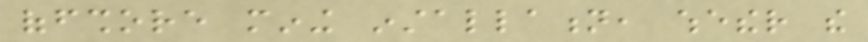offshore mining installation, whether the
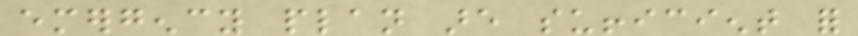emergency plan are sufficient for
